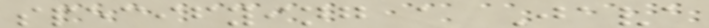specifying a Java
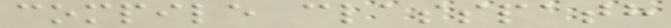compile classpath
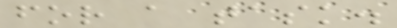for a task.
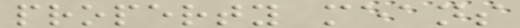property means
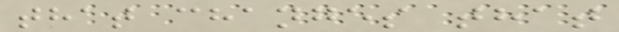that changes that
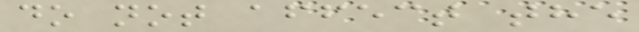do not affect the
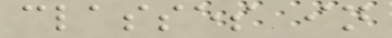classes in
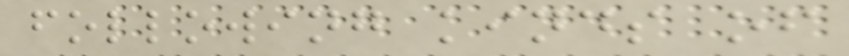following kinds of
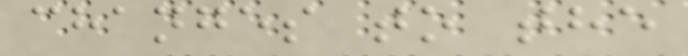changes to the
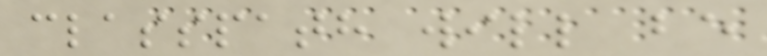classpath will be
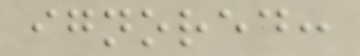ignored:
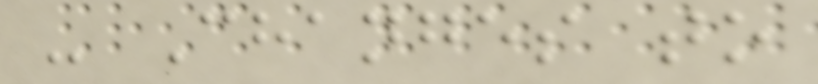- Changes to
